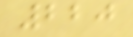220
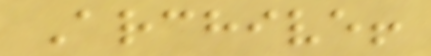Archive!
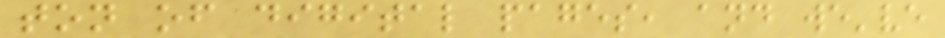ton of digital pages, and we've
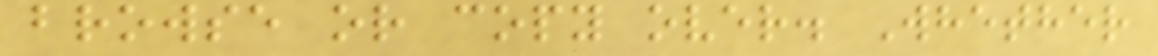browse or copy over. Whether
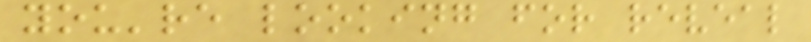you're looking for reveal
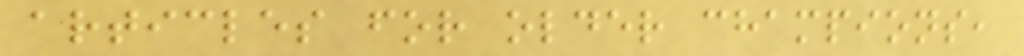articles for older champions,
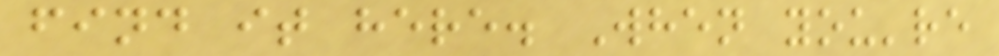find it here. When you're
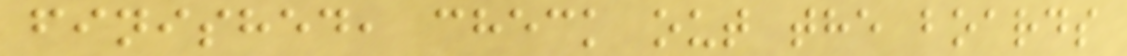finished, check out the boards
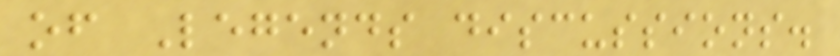of Legends discussions.
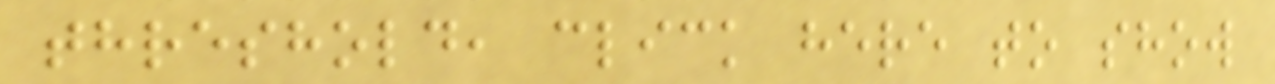threshold, click here to show
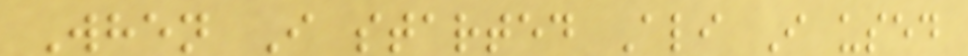When I started Ali I used
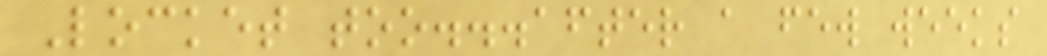Locket too...after a few weeks
